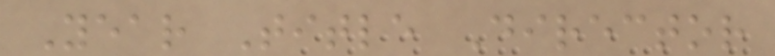Year Title Director
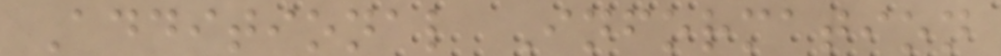Additional Information
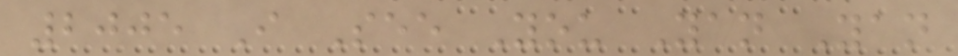2005 I See You Yan Yan
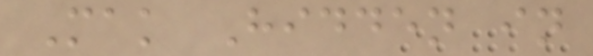Mak Hidden in
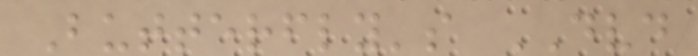Butterfly's DVD
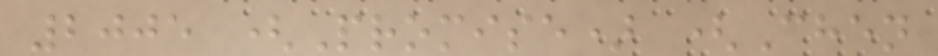2005 (Promise) (Chen
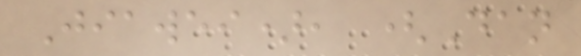Jiawei), (Dan
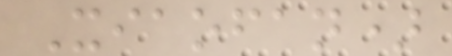Xiaofan)
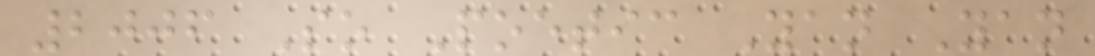2006 So Poetic Yan Yan
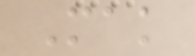Mak
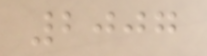2007
